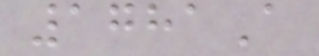1781A
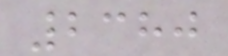2380
